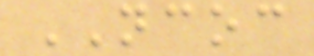NCOC
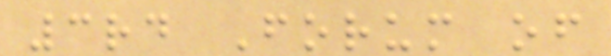3rd Forum of
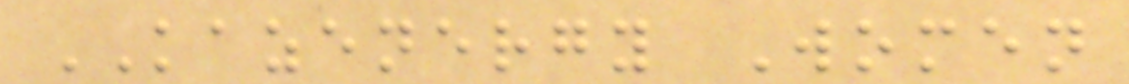KAZENERGY Women
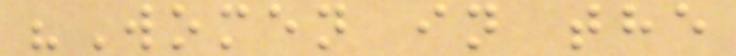"Women in the
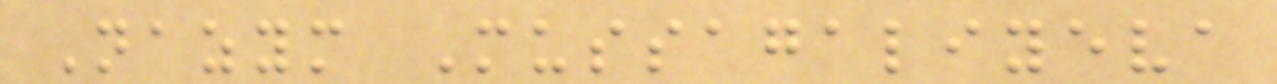Nazym Mussagaliyeva
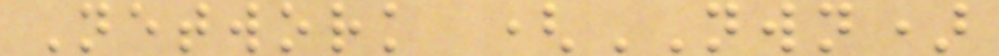Network (NWN)
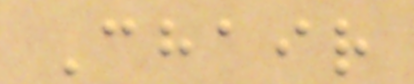Chair
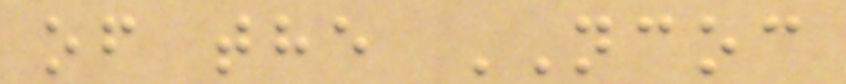of the NCOC
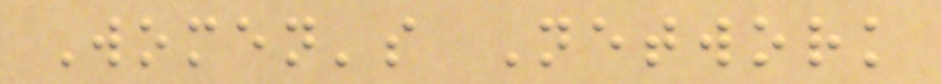Women's Network
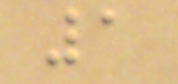1
